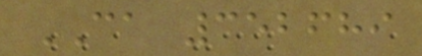CA 352689
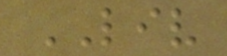LIV
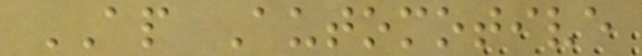AP Automotive
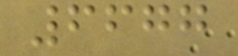6677
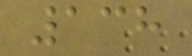138
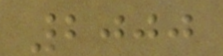2000
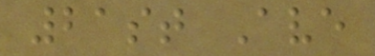21st Ave
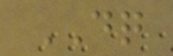DQ
